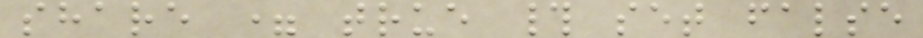share = true # set false
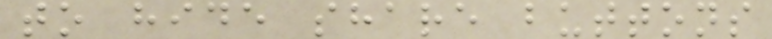to hide share buttons
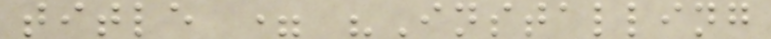title = "Installing
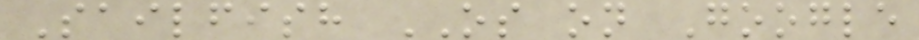Sailfish OS on Google
